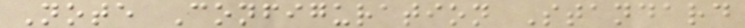Note Configuration Standard
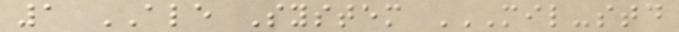1 ALE System MIL-STD
